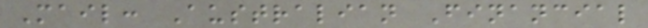Mail: Australian Financial
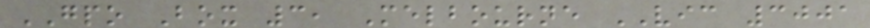GPO Box 3, Melbourne VIC 3001
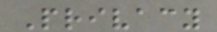Privacy
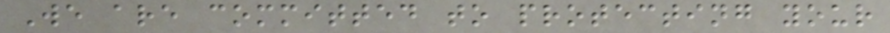We are committed to protecting your
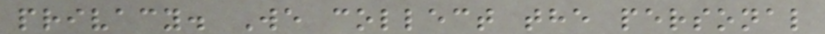privacy. We collect the personal
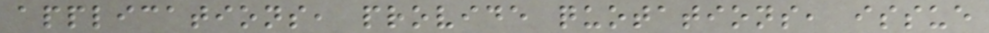applications, provide quotations, issue
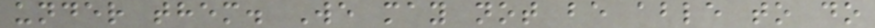under them. We may not be able to do
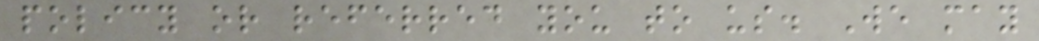policy or referred you to us. We may
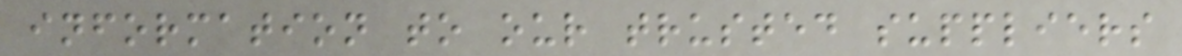information to our trusted suppliers
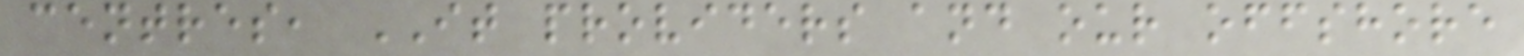centres, IT providers and our offshore
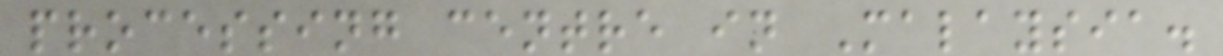processing centre in Malaysia.
